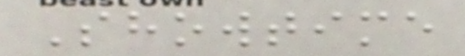Showtime
